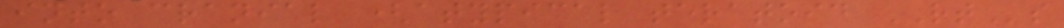into cranial (atypical teratoid RTs
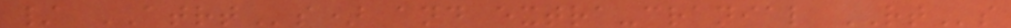/ ATRTs) and extra-cranial RTs
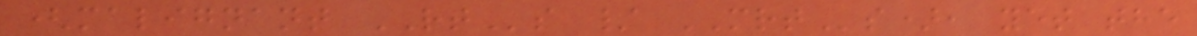(malignant RTs / MRTs), yet the
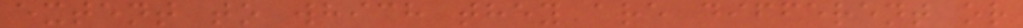extent to which they are different or
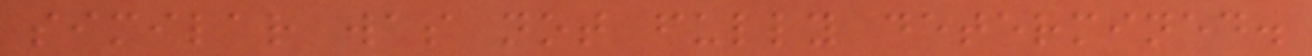similar was not fully determined.
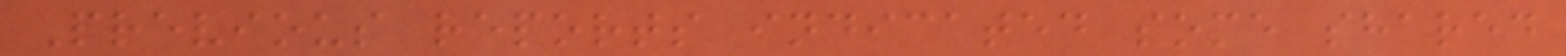Previous reports indicated some shared
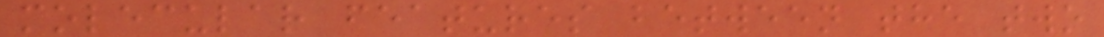molecular features between the two
